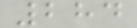284
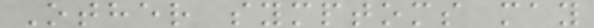Other symptoms may
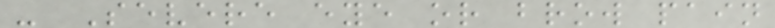- Severe eye or brow pain
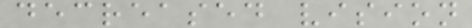decreased vision
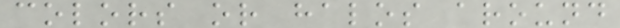colors or halos around
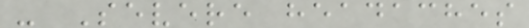- Severe headaches
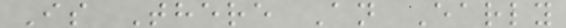Is There An Early
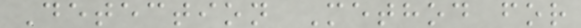Detection Method for
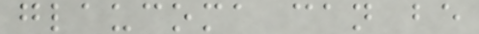glaucoma can be
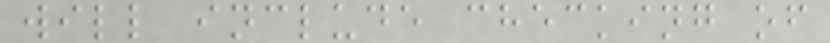will include checking of
